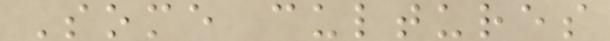Some cultures
